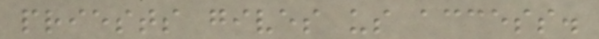priests gives us access.
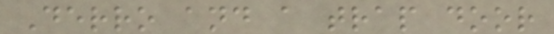Derro and a trap door
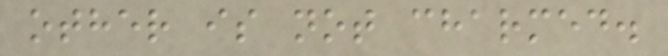other is not charmed.
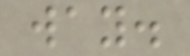way.
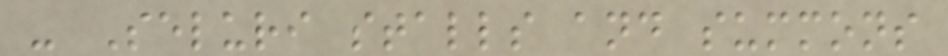- Seluri stalls and summons
